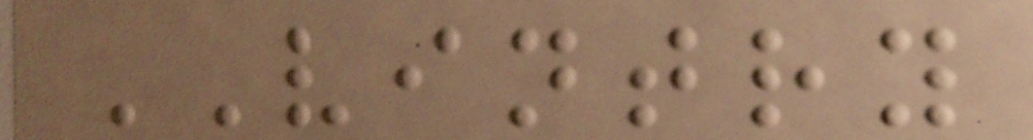VINTRY
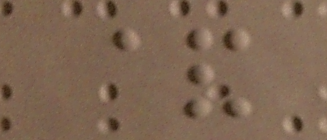&
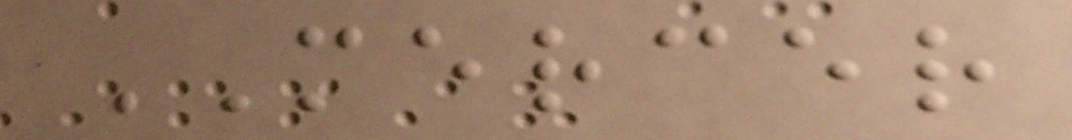MERCER
